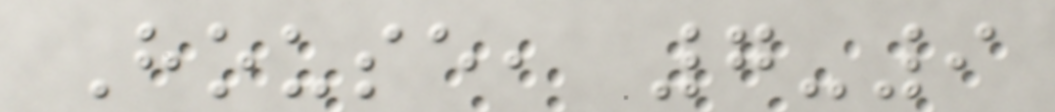House, 7-9
